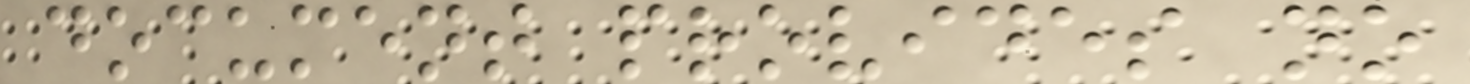document provides no
